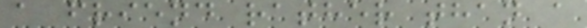a friend rather than a
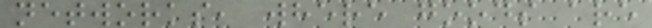networks, where goods are
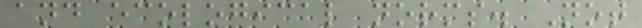and ecological norms. Not
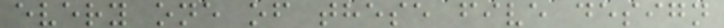every one of these five design
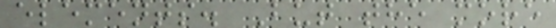elements. But the more
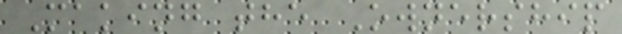Making the Ownership
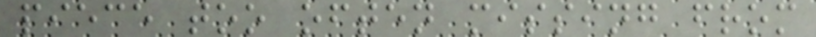piece too often missing from
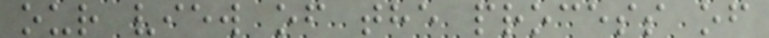our view of the process of
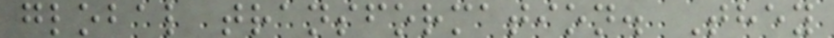global transformation. They
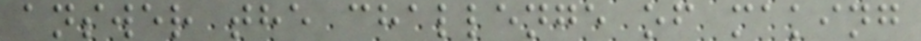answer the challenge of making
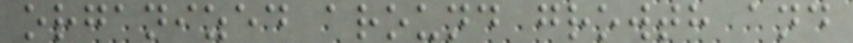organized around growth and
